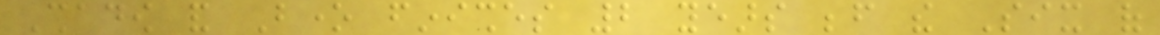Shadow and Bone finishes 2 years before the Six of
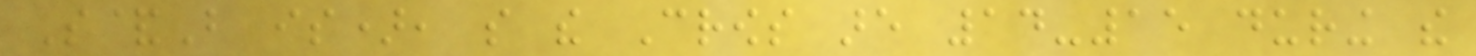S&B is), so the Crows are 14-15 during the
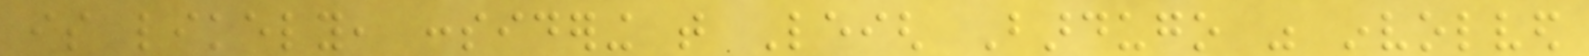is likely, considering that Leigh Bardugo was involved
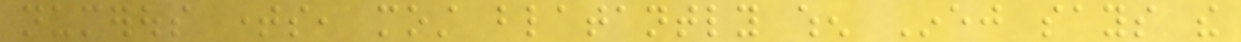numerous times, most blatantly when Inej says the
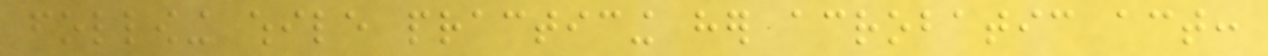following while practicing her acrobatic act:
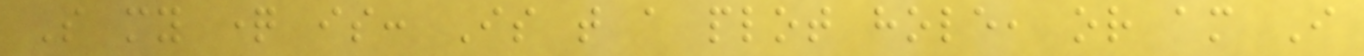So my question is: Is that a plot hole, or am I
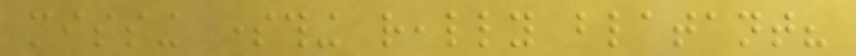missing something really blatant?
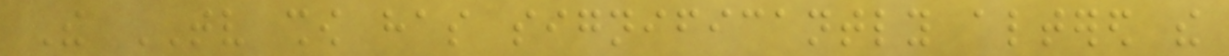The TV show has significantly altered the
